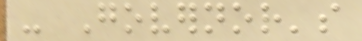- Governor's
